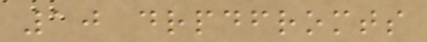10 drpdfromts
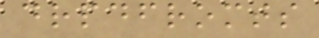drpdfromts
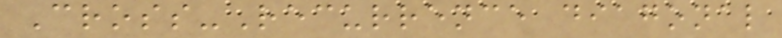Cross-Recurrence diagonal
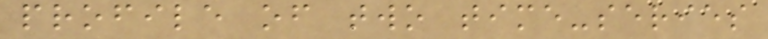profile of two time-series
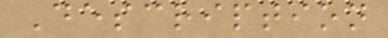Description
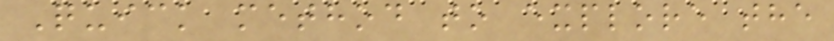Quick method to explore the
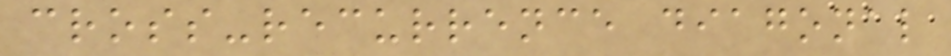cross-recurrence diagonal
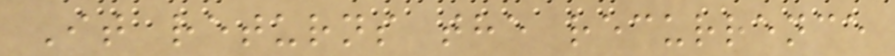It returns the recurrence
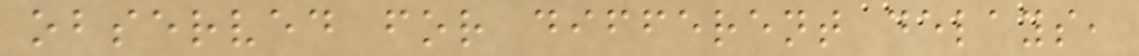observed for different delays,
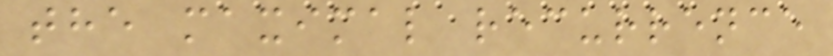the maximal recurrence
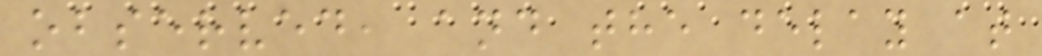observed, and the delay at
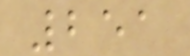251
